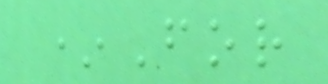*For
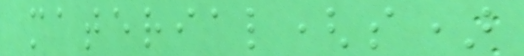material(s)
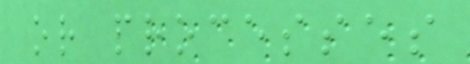or processes
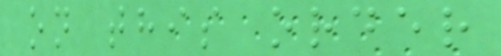on this order
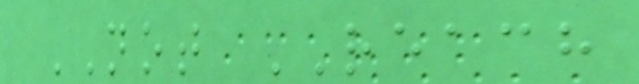NOT REACH
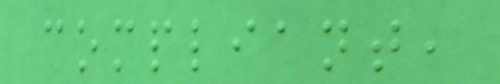compliant,
